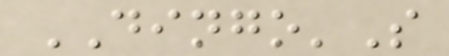DINGO'S
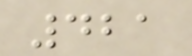421
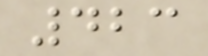423
